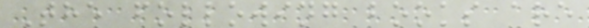The following books are
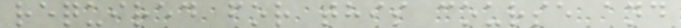required for this course and
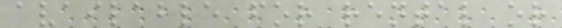available for rental or
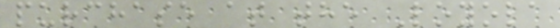purchase at the Loyola
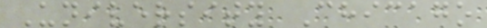University Chicago
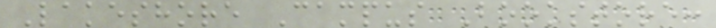Lakeshore Campus Bookstore:
